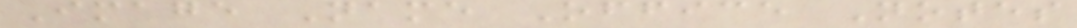Image Name Office Notes
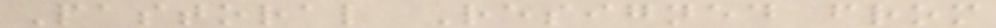Pastoral Resigned from
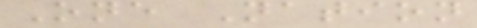One Nation
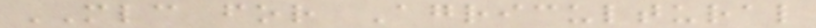MLC for Agricultural
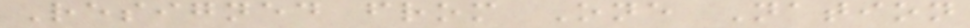Resigned from One Nation
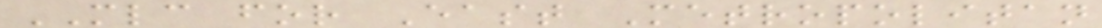MLC for East Metropolitan
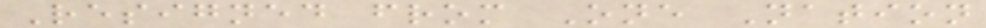Resigned from One Nation
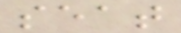seat
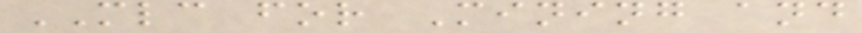MLC for Mining and
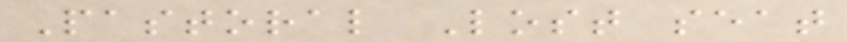Pastoral Lost seat
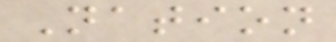Nation
